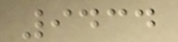9434
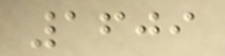1609
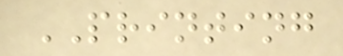PRINTING
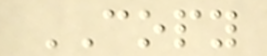COPY
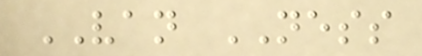VAN NESS
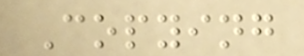Copying
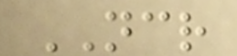NCR
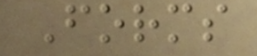Forms
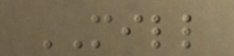MILL
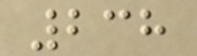238
